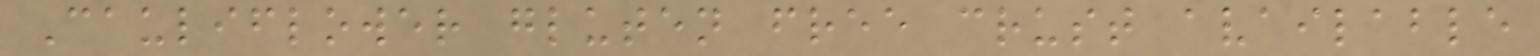Cauliflower gluten free crust available
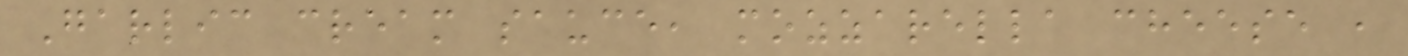Garlic cream sauce, mozzarella cheese ,
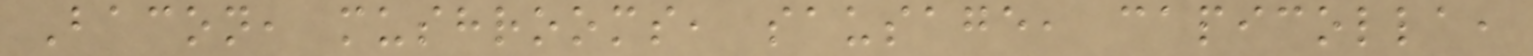Bacon, mushrooms, sausage, capicolla,
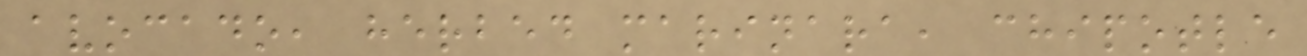avocado, herbed marinara, chipotle
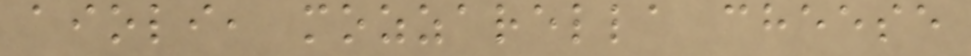aioli, mozzarella cheese
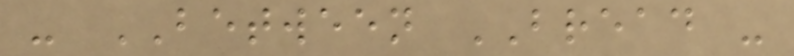- BETWEEN BREAD -
